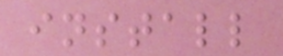install
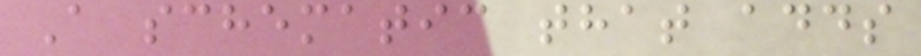A schematic that adds
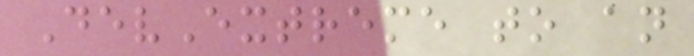DevExtreme to an
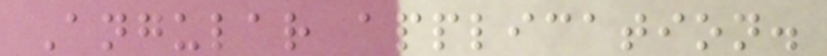Angular application.
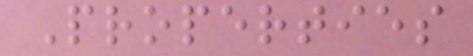Properties
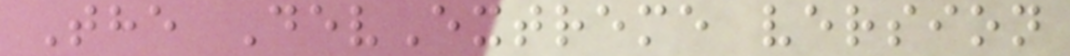The DevExtreme version
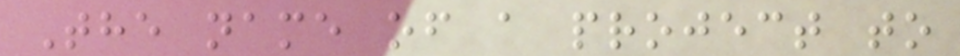The name of a project to
